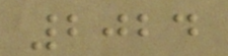2024
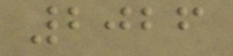2026
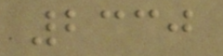2330
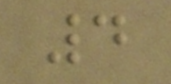4
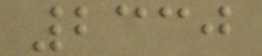2330
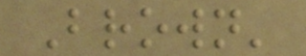Brown'
